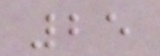25
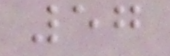57
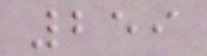259
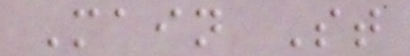Main St
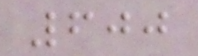600
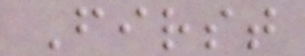First
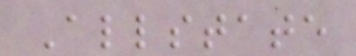Allstate
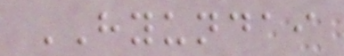HYUNDAI
